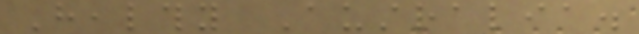Healthy Australia.
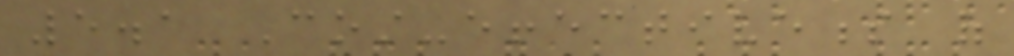5.1 Cost-effectiveness of
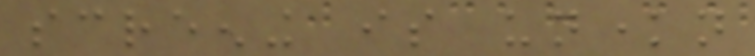screening is unknown
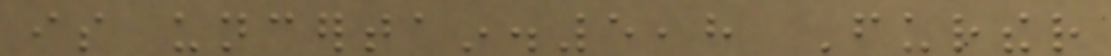is uncertain.5,8 Further
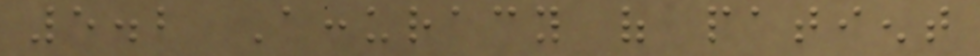5.2 Accuracy of patient
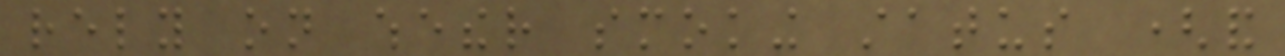rely on whether smoking status (and
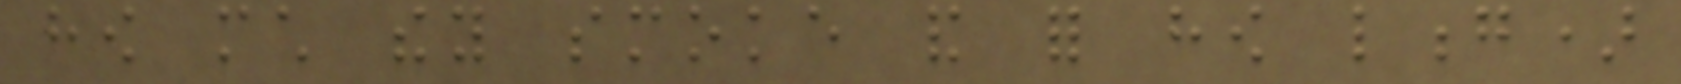how much they smoke and for how long)
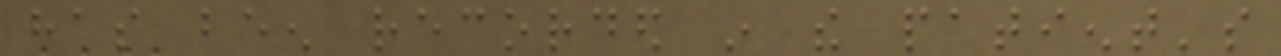has been recorded in the patient's
